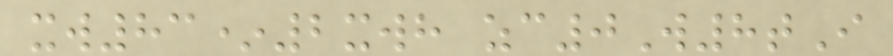xw83*2xwh zc0W8tI
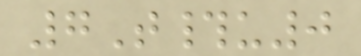7T#u0
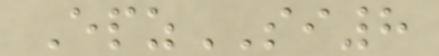EpzSI8
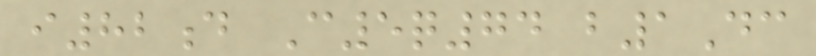i82d C5q74 b1Dc
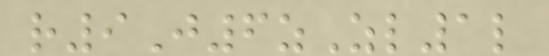r9J6zZl1l
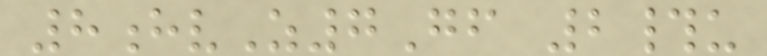8hvZ7Gf 2#u
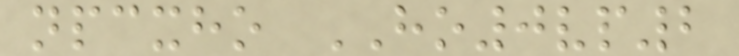npcxho HO0vp2
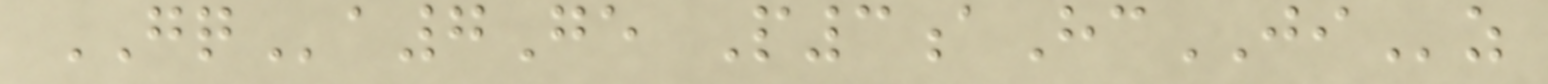GQa7Ge P3aHcJIz
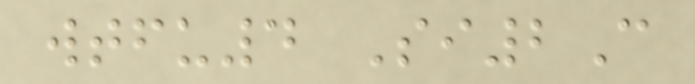wtfu4 Si2C
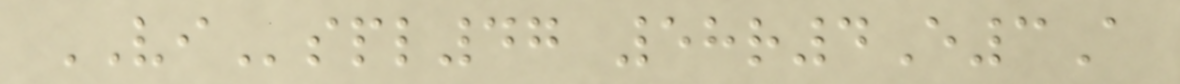VIspl47 58r4E3A
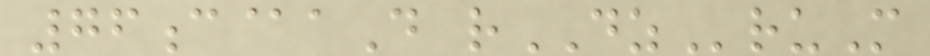76c@aD rDZruM
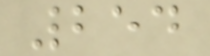254
